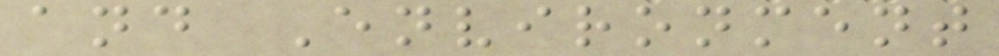and Environment
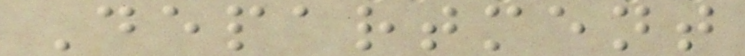Department
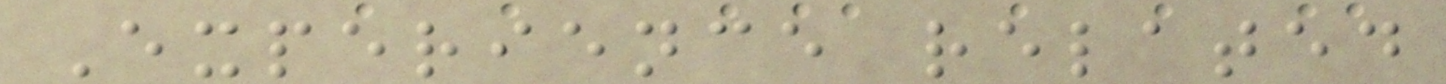Experience related
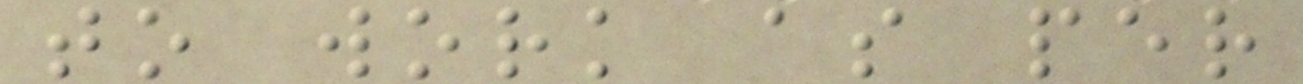to work as per
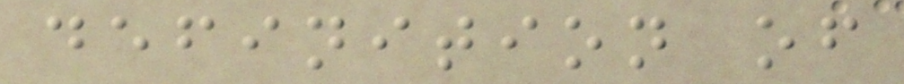definition of
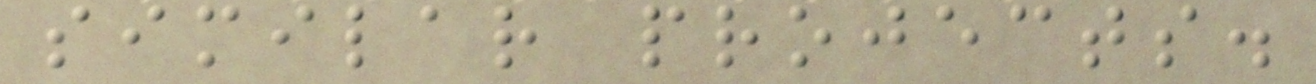similar projects.
